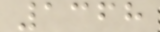1368
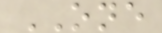ONE
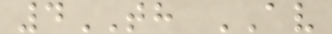4TH AV
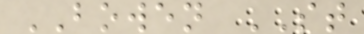BOWEN ST
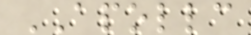APOLLC
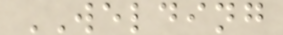WELDING
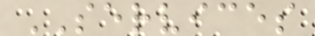SERVICES
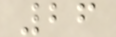26
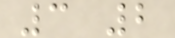3 2
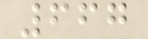667
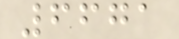6671
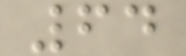64
